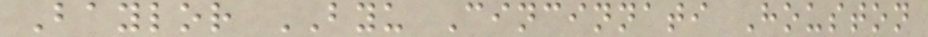Baylor BYU Cincinnati Houston
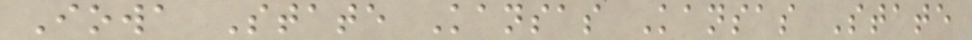Iowa State Kansas Kansas State
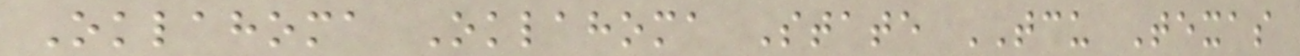Oklahoma Oklahoma State TCU Texas
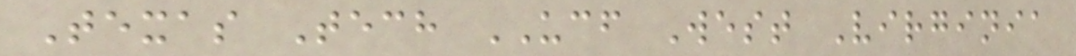Texas Tech UCF West Virginia
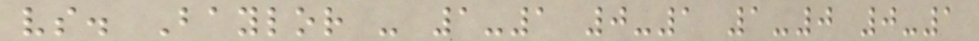vs. Baylor - 1-1 0-1 1-0 0-1
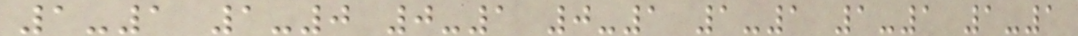1-1 1-0 0-1 0-1 1-1 1-1 1-1
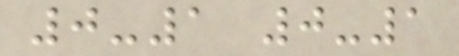0-1 0-1
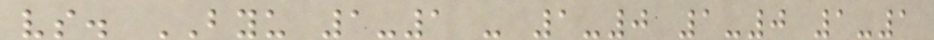vs. BYU 1-1 - 1-0 1-0 1-1
